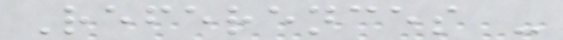References -
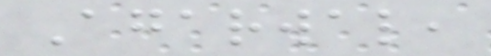Agarwal,
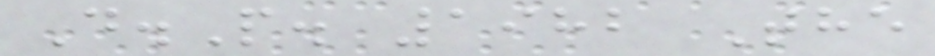D.P. 1982 The
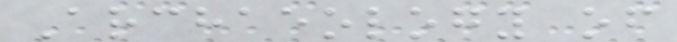Archaeology of
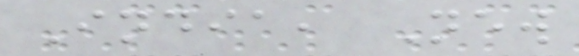India, New
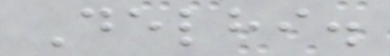Delhi.
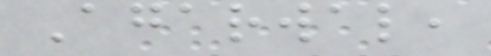Agarwal,
